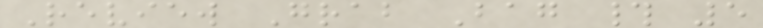Review Grab Bag # 5
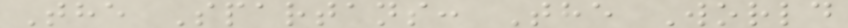The Spartans: The World
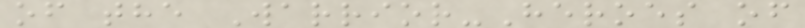of the Warrior-Heroes of
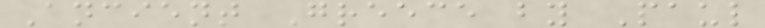Ancient Greece by Paul
